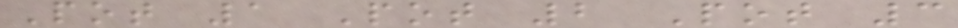Pot 1 Pot 2 Pot 3
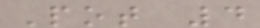Pot 4
